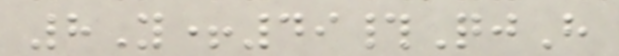8Y+49#QjH
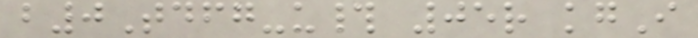b0Tdfg-u# 05r kgI
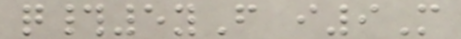q#5yF i9M
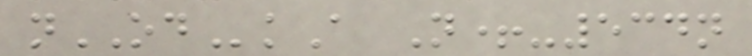nODkA N+-534n
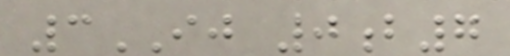3IJ 0b7
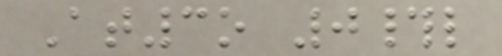At3o 0#l
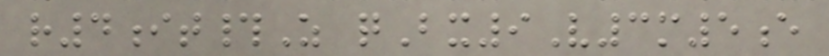r4it#Z qBx9V3m5e
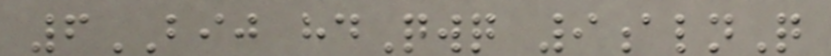6BIJ hdQwq 9alnQ
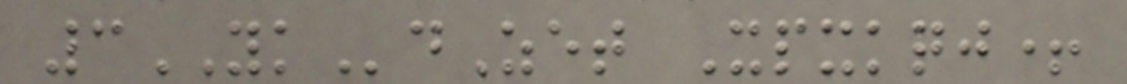3YKdZet Xpxkqj+
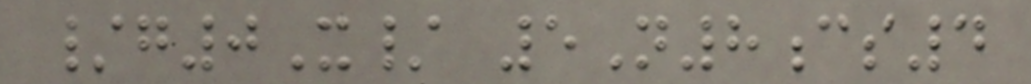/g0X/ 5N8cs4
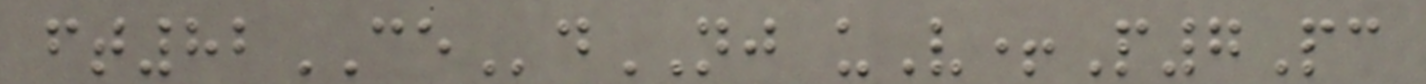ft82CEdNJ uV+P7Pc
